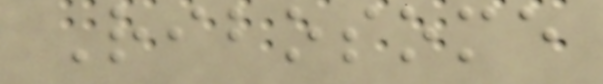Ribosome
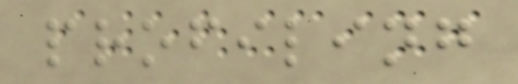profiling
